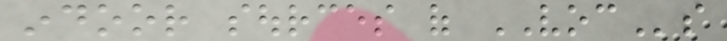indoor sources of VOCs
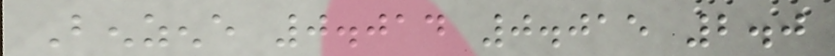Benzene 0.014 0.015 2.0
